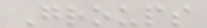Groups
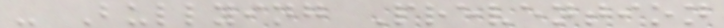- Bullying Prevention
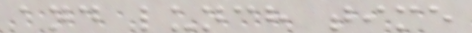and lunch time
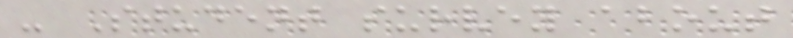- Student survey about
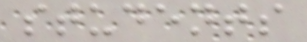students
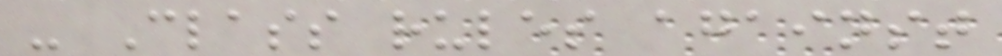- Class rules against
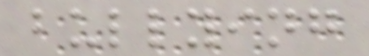bullying
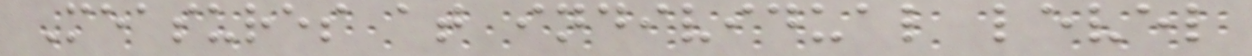Measures at individual level
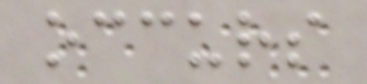occurs
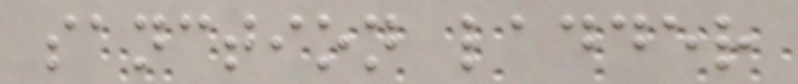sanction ladder
